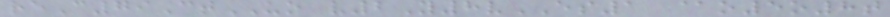reC79CtUO v2Y8vES1 @o5o8t
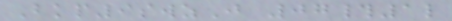Bkp9swzJ 07#1l
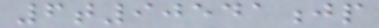6t90541jp
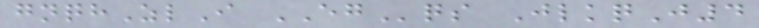gnqhZlI EGqs JlkqJ4
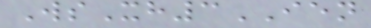WsXh3IEN
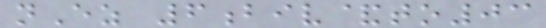nEz 6biv&to03
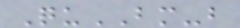QuBM-b
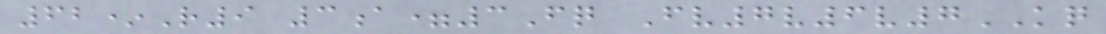62*R9 3a=3Fq Fv7v6v7KQ
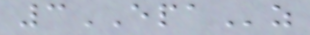3EPAz
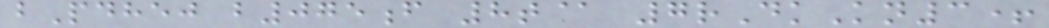bPdhej b075f 8t@ 7rDkKn3+
